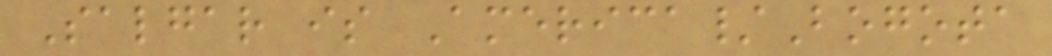Salgar is America/Bogota
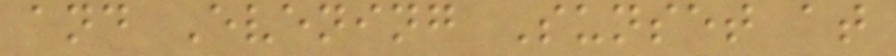and Evening Sunset at
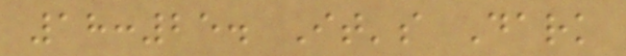18:25. It's Dark
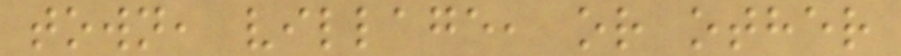town, village, or other
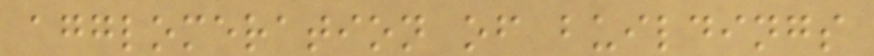agglomeration of buildings
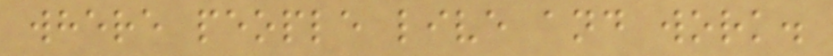where people live and work.
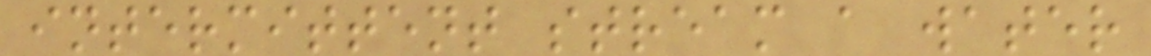intermittent stream a water
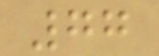77
